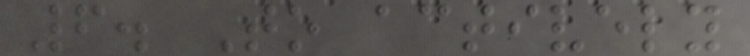6. To actively
